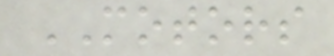MOTORS
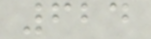624
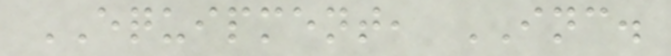EQUIPMENT, INC.
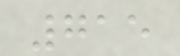715
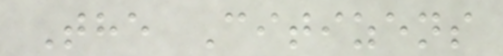The Citizens
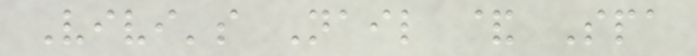Vivi's Nail & Spa
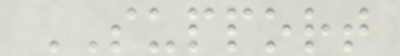SUPPORT
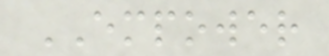EMPOWER
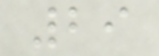29
